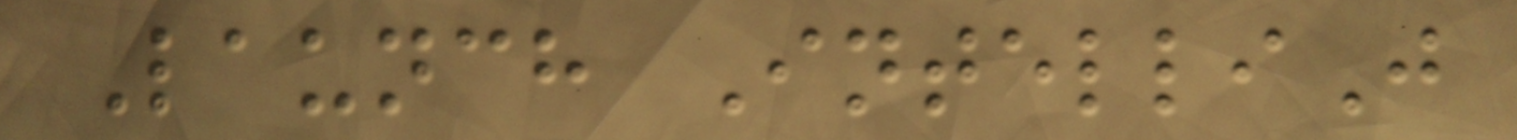Launch IntelliJ
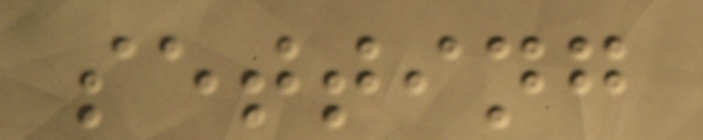setting
